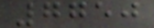7750
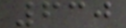630
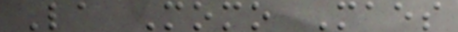La Momo Maes
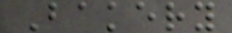Bakery
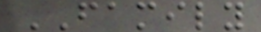FAMILY
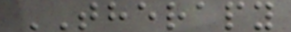THERAPY
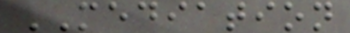MEDIATION
